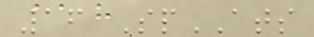16 SpATS
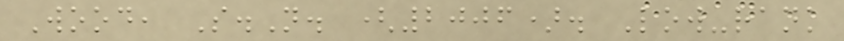Wood, S.N. (2006). Low-rank
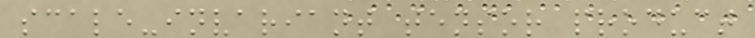scale-invariant tensor product
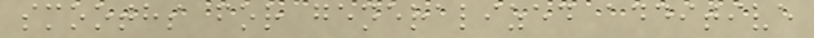smooths for generalized additive
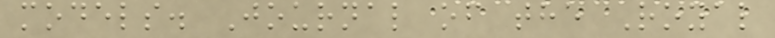models. Journal of the Royal
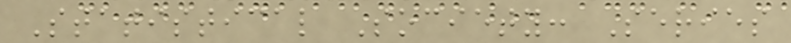Statistical Society: Series
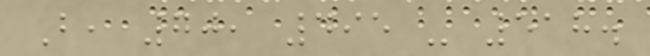B, 70, 495 - 518.
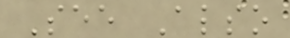See Also
